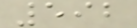592
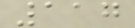117
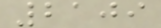2109
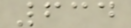634
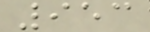953
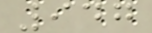947
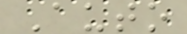Auto
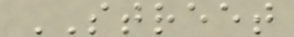STREET
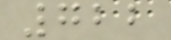722
